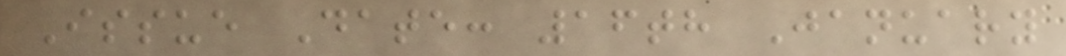Issue Date: 16th January
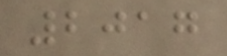2017
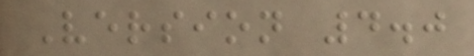Version 4.0
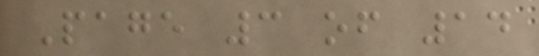Page 3 of 14
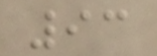93
